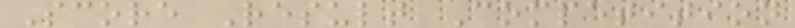Score Result Competition
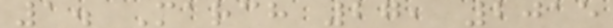1. March 27, 2015
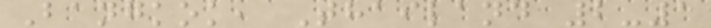Bangkok, Thailand 2-1
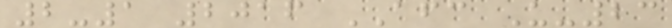2-1 2016 AFC U-23
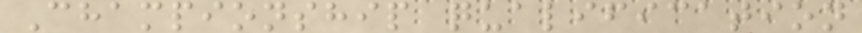Championship qualification
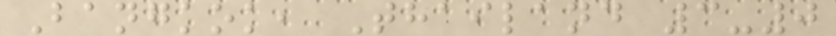Bangkok, Thailand 3-0
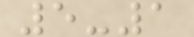5-1
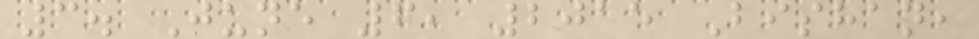3. June 6, 2015 Bishan,
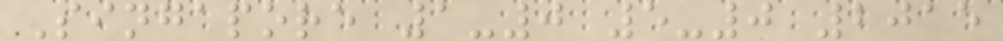Singapore 1-0 5-0 2015
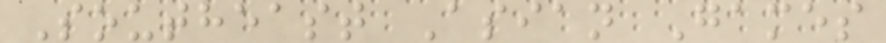Southeast Asian Games
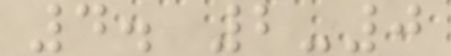4. 2-0
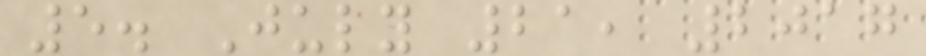5. July 21, 2017
